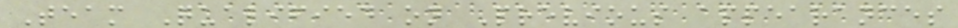Team Qualified on Previous appearances
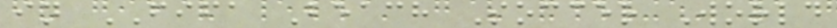in FIFA Beach Soccer World
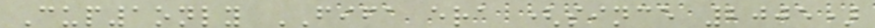Cup1only FIFA era (since 2005)
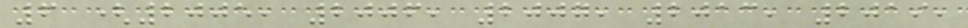6 (2005, 2006, 2007, 2013, 2019,
